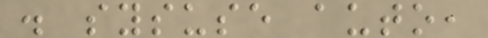. sysuse auto,
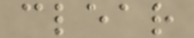clear
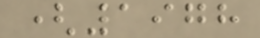(1978
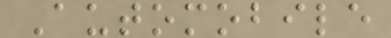Automobile
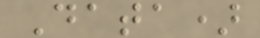Data)
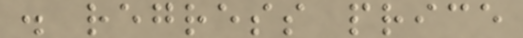. regress price
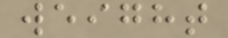weight
